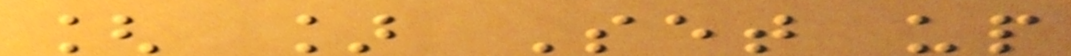[ ] Set up
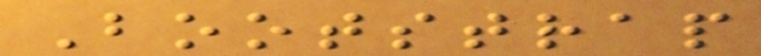Bootstrap
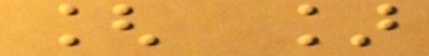[ ]
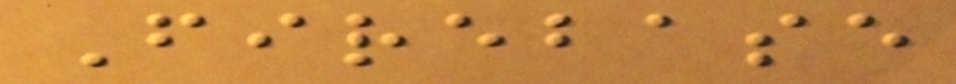Firebase
